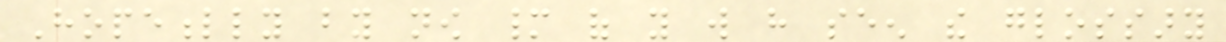Hopefully by now many of you will have seen the glossary
